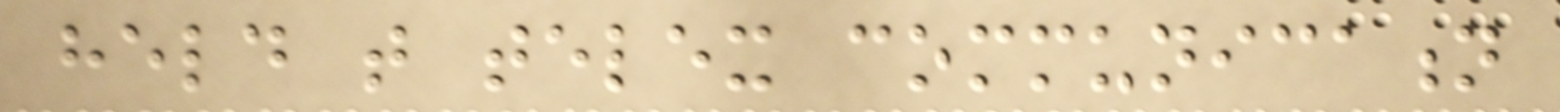held that telex communication
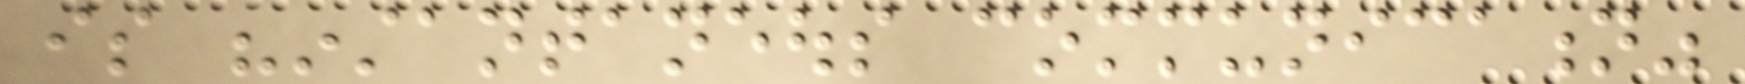is "instantaneous communication"
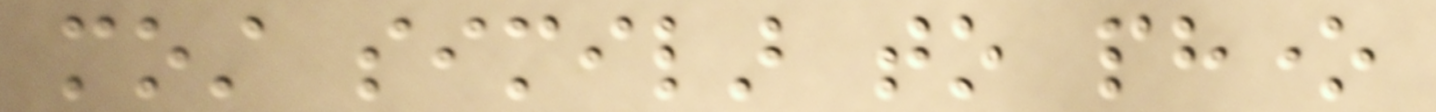most similar to phone
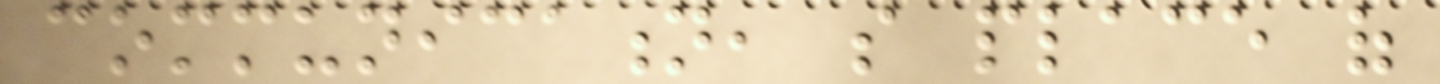communication, so place of
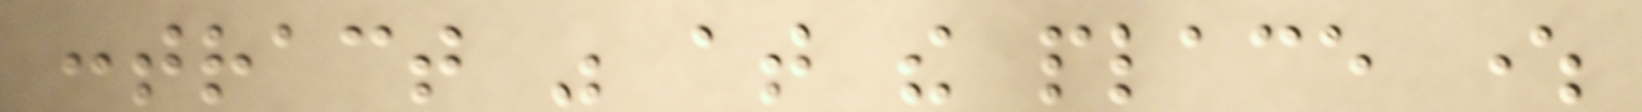contract was at the place where
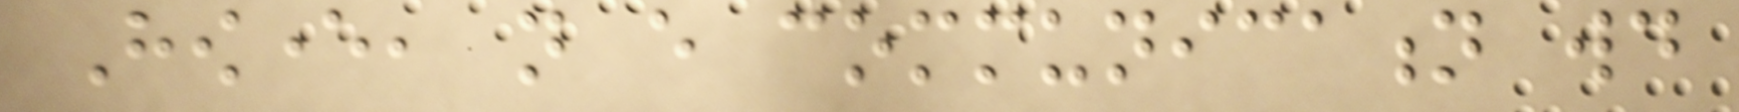However, not every communication would
